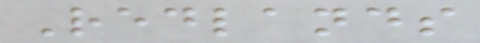Redlands
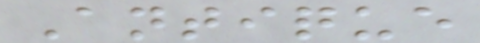Antique
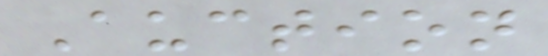Auction
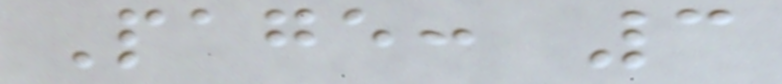Page: 3
